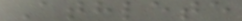Athlete
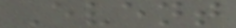Event
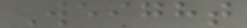Weight
